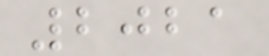2021
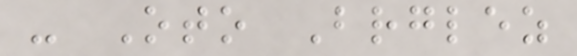- Oto Brglez
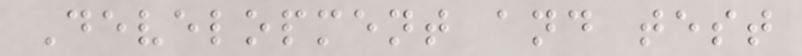Development and test
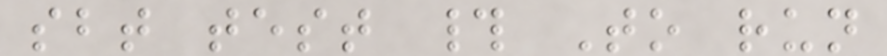sbt test # To run
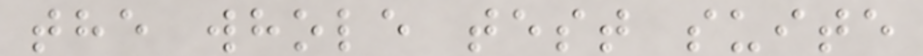the whole test suite
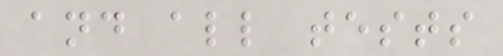and all tests
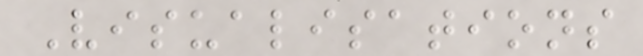Visualisations
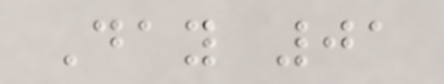Day 01
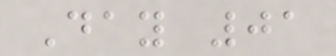Day 01
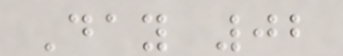Day 02
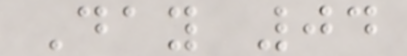Day 04
